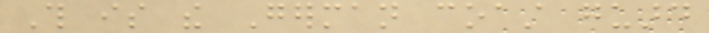This is the German coast guard
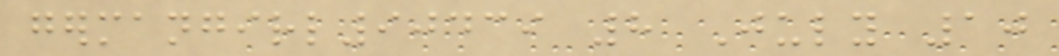germangirl90439 8 July 10
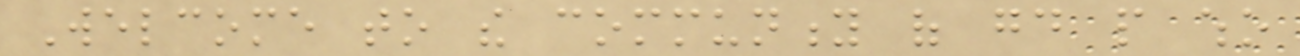Welcome to the community of good people who
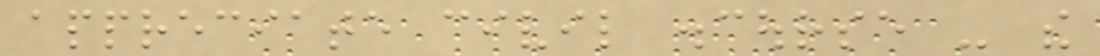appreciate civil discourse - the
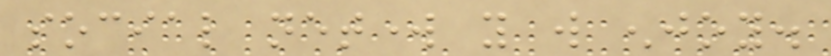social network you will enjoy.
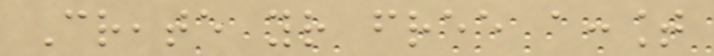Create your free account
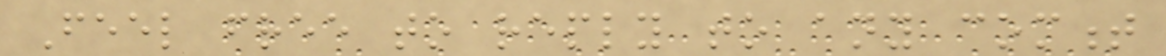Feel free to reply to any comment
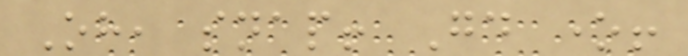Oh, snap! Good one!
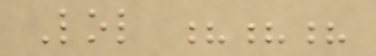Lol ???
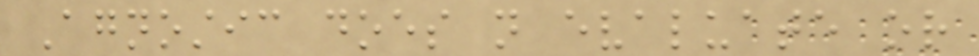Agnostic does not evaluate or
